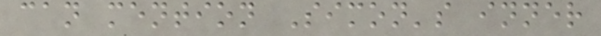can mention Simon's inner
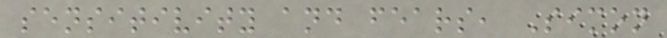sensitivity and fears, Simon
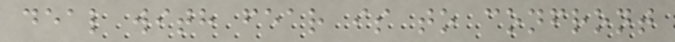deal with fear is to confront
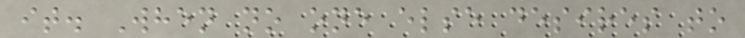it. When no one else desires to
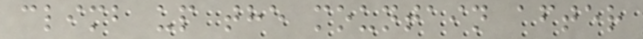climb up the mountain after
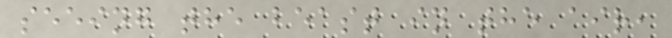seeing the beast in the air,
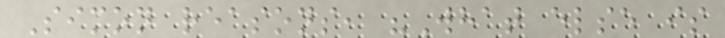Simon reasons, "What else is
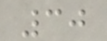30
